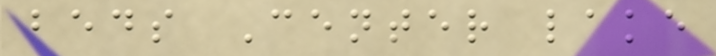beds Center lake
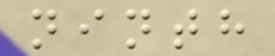ninth
